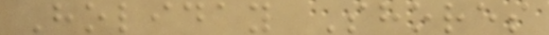Holiday Shores
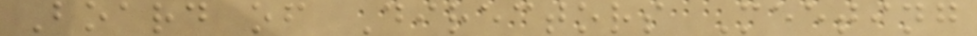Board of Directors Meeting
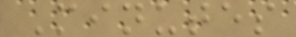Minutes
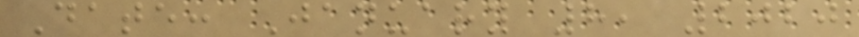Date: January 8, 2020
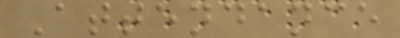Attendance
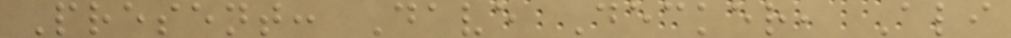Present: Dave Decker, Ali
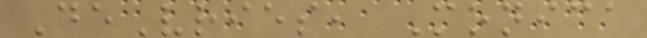DeVries, Monica
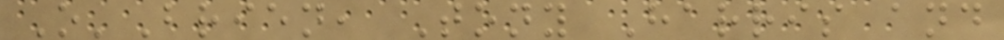O'Brien, Tony Harris and
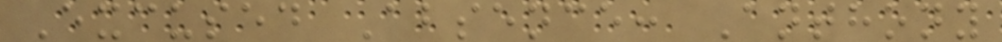Excused Absence: Anthony
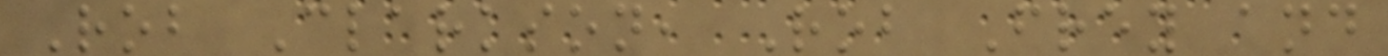Rob Clarkson, Rob Frey and
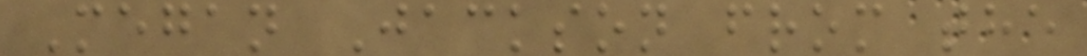Megan Jackson from the
